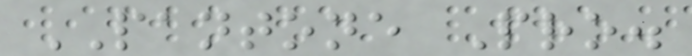PANTONE Pro.
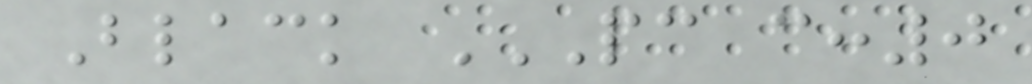Black PC C:0
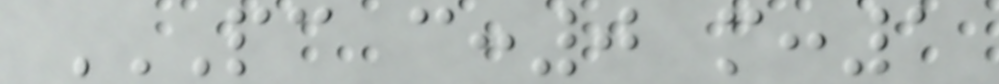PC C:0 M:1
